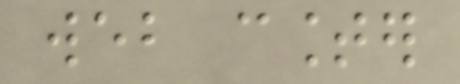web counter
